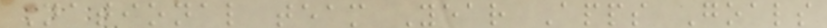National team Year Apps Goals
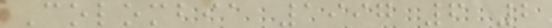Colombia 1997 6 2
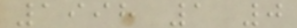1998 1 0
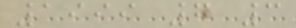1999 7 3
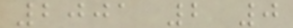2001 2 0
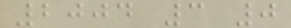2004 3 0
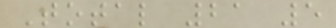Total 21 5
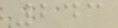243
